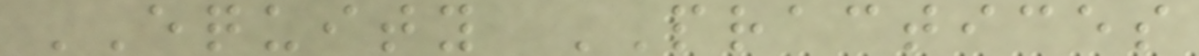EQUITY PRACTICES
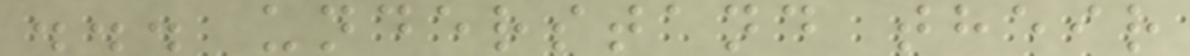... understand their
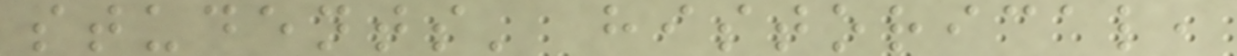students' historical,
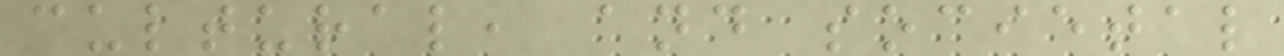cultural, and societal
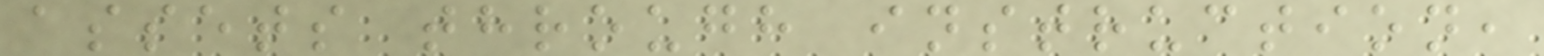assets through instruction,
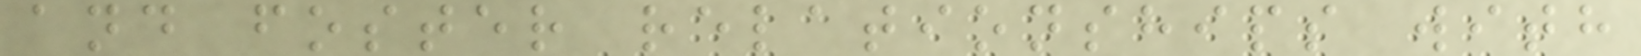and foster relationships with
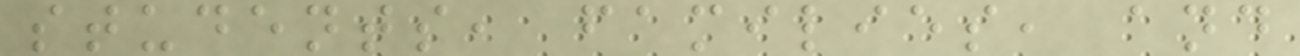students, families, and
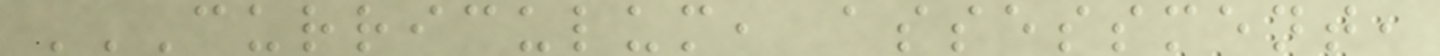CURRICULUM, ASSESSMENT,
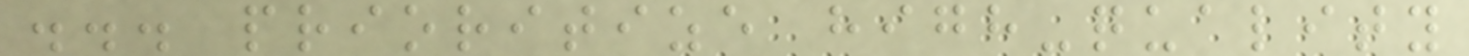... prioritize high-quality
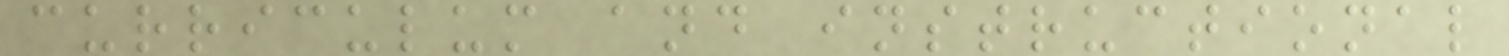curriculum and instructional
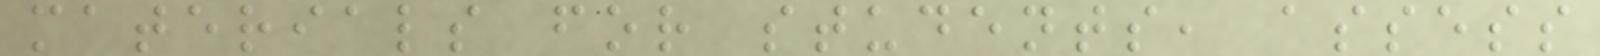materials for students, assess
